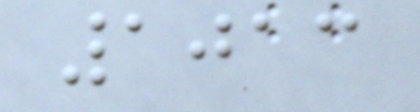1013
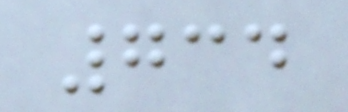734
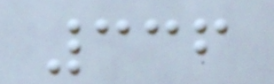336
